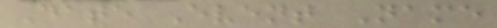Date Event Name
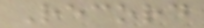Record
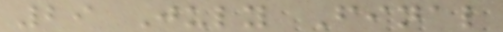29 July Final
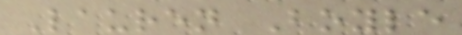Lauren Boyle
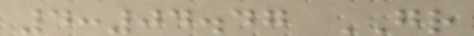4:04.47 GR
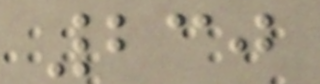230
